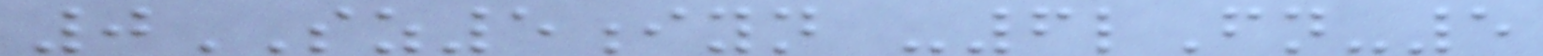0SZ5iyn -6lFn-5
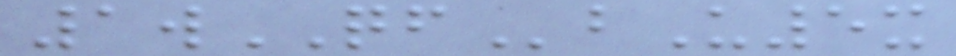1wQFbU5x
